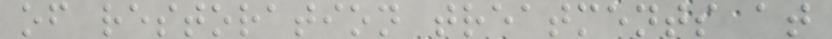of restoration treatments at
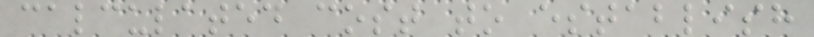calculated cost to establish
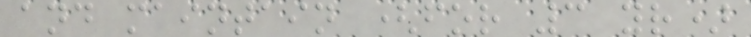and maintain (for 3 yr)
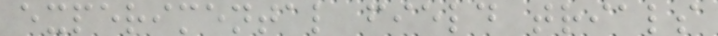experimental field trials
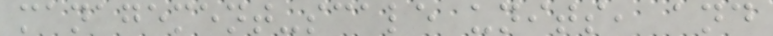management-scale units, and
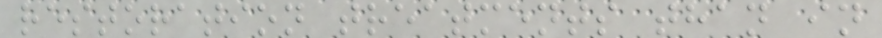restoration treatments than in
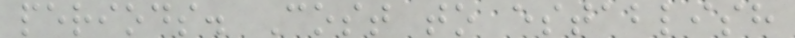periods. Cost to establish
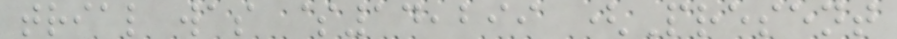trial was $14,299 (Present
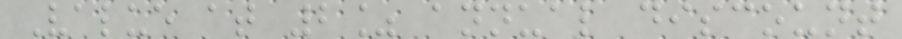Value at 2% annual discount
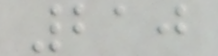210
